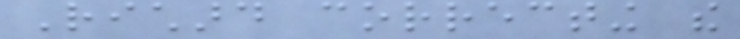Richard correcting the
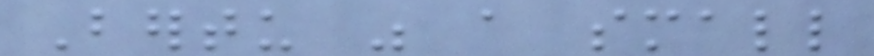Bertu was a small
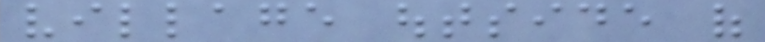village outside of
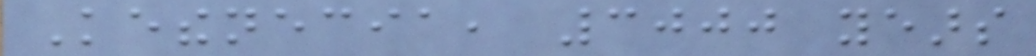Kethenecia, 3000 years
